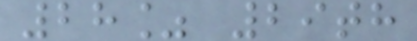28% 29th
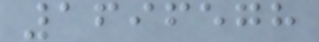1696578
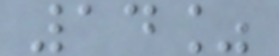14%
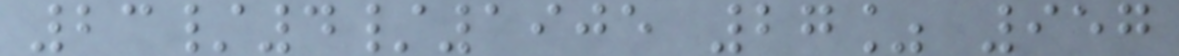23/4/1905 27% 957
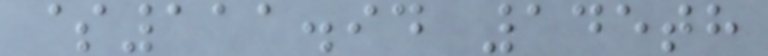$111.94 145th
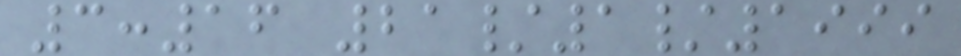3:16 21/1/1999
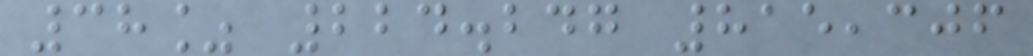38% 224.247 815,306
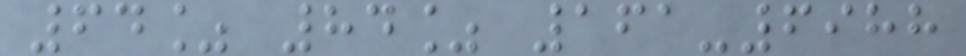64% 84% 161-6988
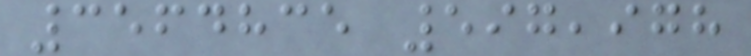3564835 597,978
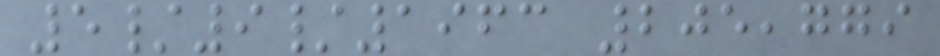5/9/1963 205,779
